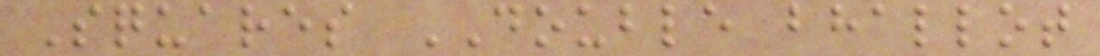Squares DOUBLE bhallot
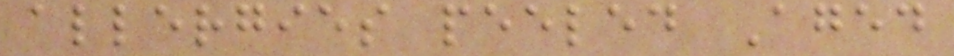allergies peeled Aged
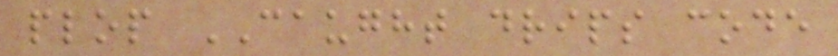plop CAUGHT drips code
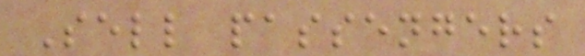Sell passengers
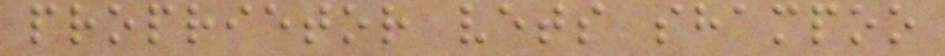proprietor vets shampoo
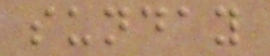sunday
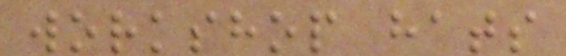workshop hats
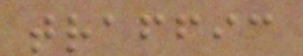traffic
